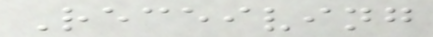Receiving
